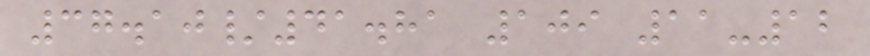37.10/41.81 109 11-12
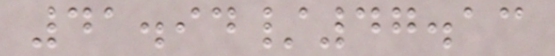41.94/47.13
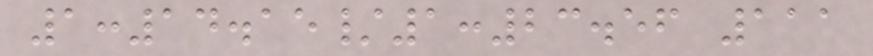1:14.15/1:23.56 111
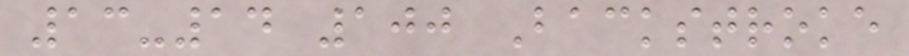13-14 100 Backstroke
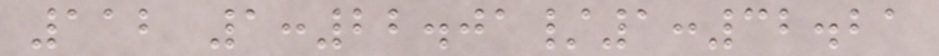112 1:22.01/1:32.21
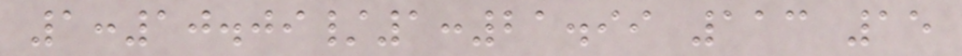1:10.09/1:21.99 113 15
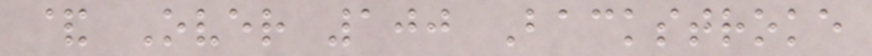& Over 100 Backstroke
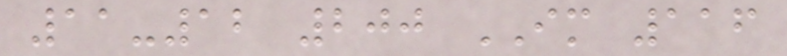11-12 200 IM 116
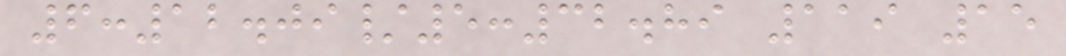6:12.09/5:32.89 119 15
